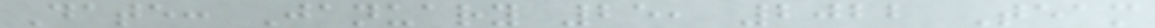Date: January 25, 2022 Team
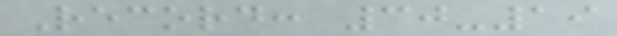Record: 30-19
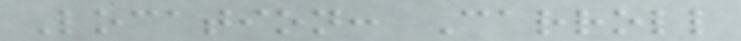Location: Carroll
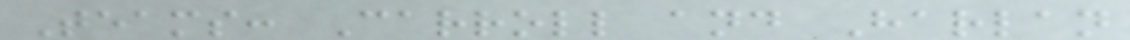Teams: Carroll and Harlan
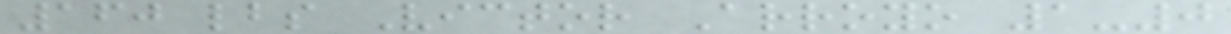160 lbs Victor Arroyo 1-0
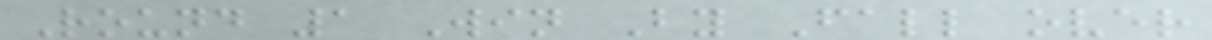Round 1 Win By Fall over
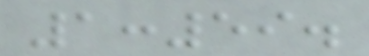1:59.
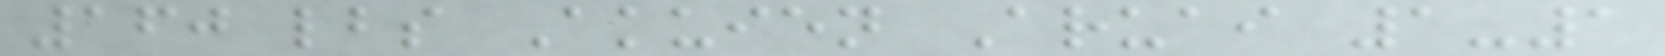160 lbs Akuien Aruai 1-1
